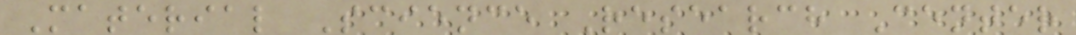Material Science Research Center
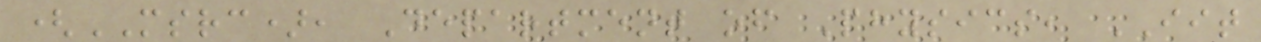(MSRC), Department of Physics, IIT
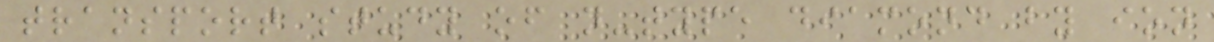transport study of n-type diamond by ion
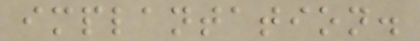implantation.
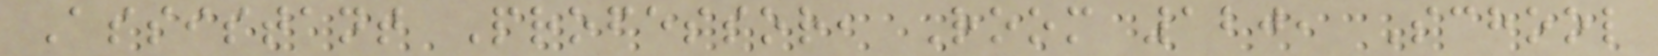Assistant Professor, Room 120, School
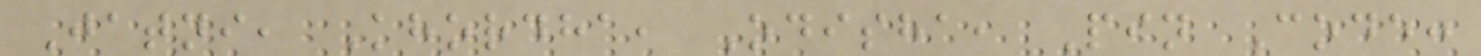Jatni, Khordha, Odisha, Pin Code:
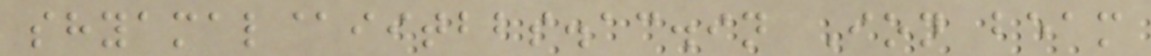shyamal@iitbbs.ac.in Ion beam
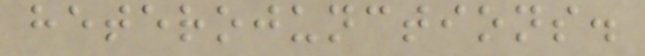heterojunctions.
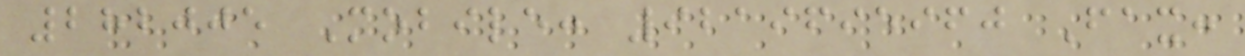282005 Mobile: 9219695960 Fax:
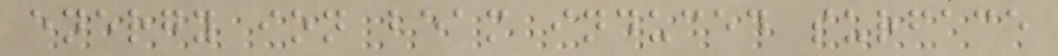energy ion beam induced surface
